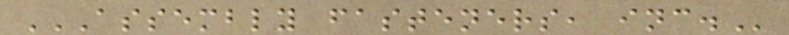ASSEMBLY FASTENERS, INC.
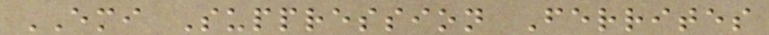EMI Suppression Ferrites
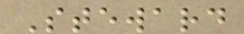Steward
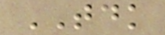TDK
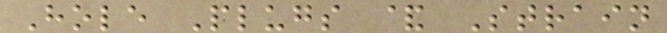Hole Plugs & Strain
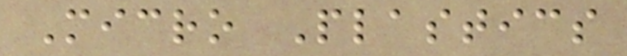Micro Plastics
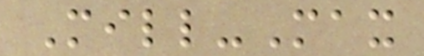Mill-Max
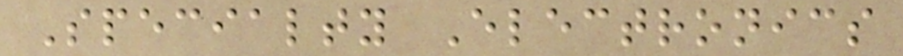Specialty Electronics
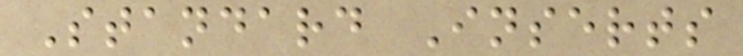Standard Inserts
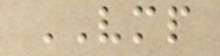VMP
